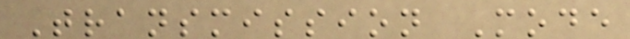Transmission Mode
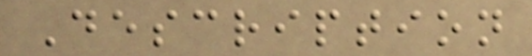Description
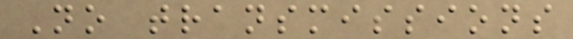No transmissions
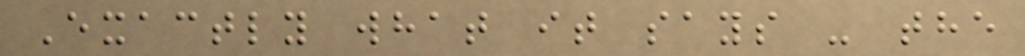Exactly what it says - the
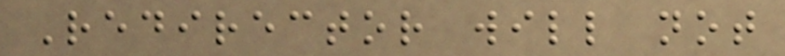Redirector will not
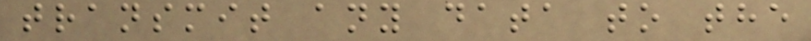transmit any data to the
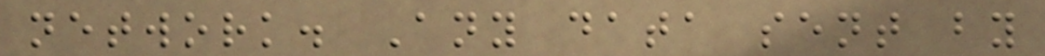network. Any data sent by
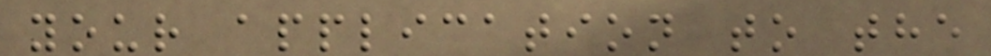your application to the
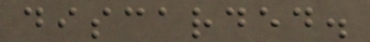discarded.
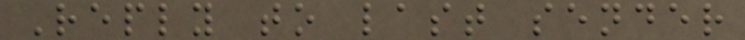Reply to last sender
